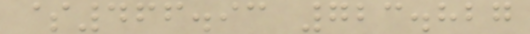$466.93 723.827
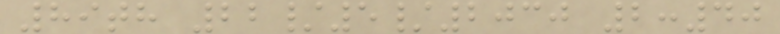89th 22/5/2030 2:40
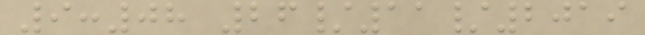9:08 26/11/2019
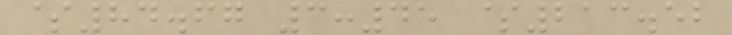$84.67 3:45 $213.52
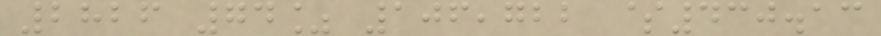2826 74% 106,722 $430.13
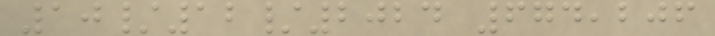10/12/2024 674,206
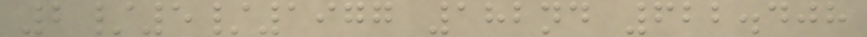2/5/1977 182nd 622.408
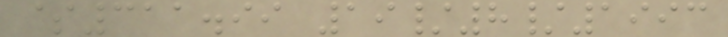$311.99 19/8/1993
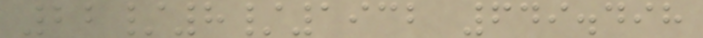22/8/1932 649.498
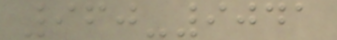960-9041
